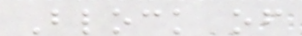Block of
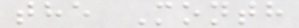the Month
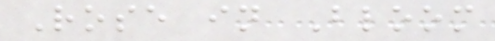Rose in Bloom
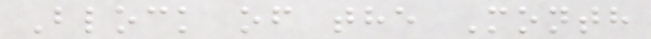Block of the Month
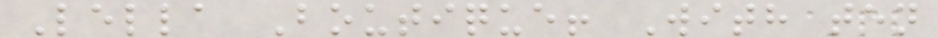Lella Boutique! With ten
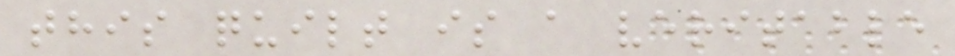this quilt is a veritable
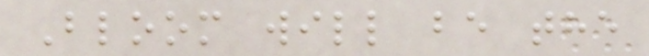Bloom will be the
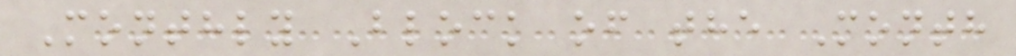Monthly Block of the Month
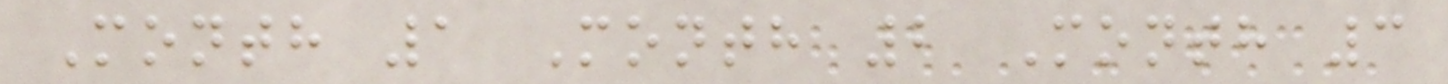Month 1 Month 2 Month 3
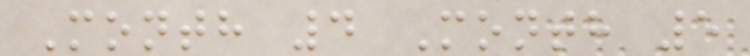Month 4 Month 5
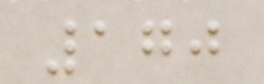170
